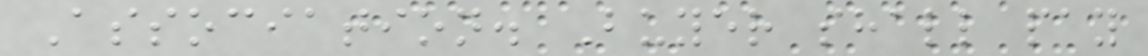Association. Buyer shall pay
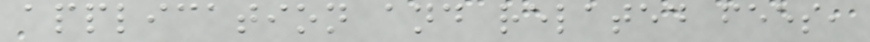application and related fees,
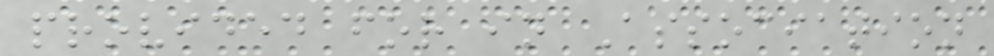provided for in Association
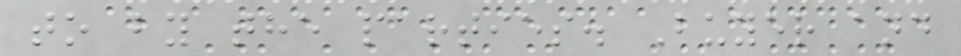to by the parties. Buyer and
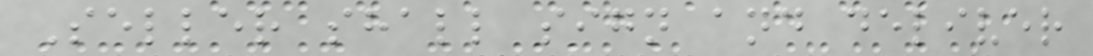Seller shall sign and deliver
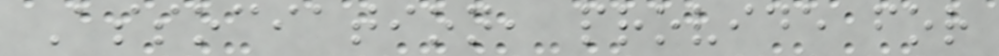Association, provide for
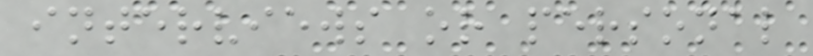interviews or personal
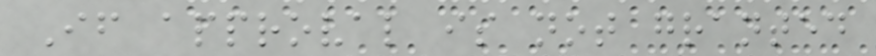If approval is not granted
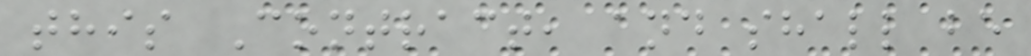this Contract, and shall be
